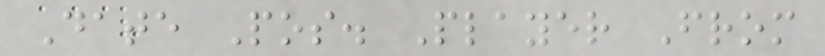Date Pos. Player From
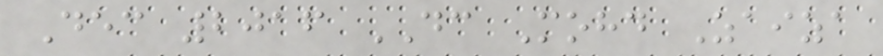Dec 2016 DC Mohd Zaiza
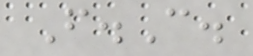F.C.
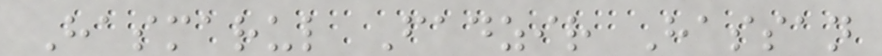Hasmarul Fadzir Hassan
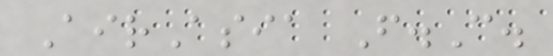AirAsia F.C.
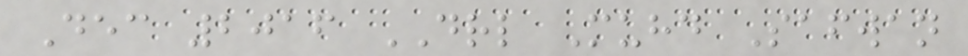Dec 2016 DRL Muhd Safwan
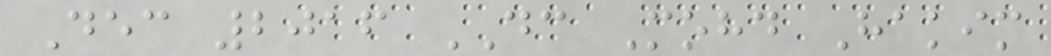Dec 2016 DC Mohd Hakim
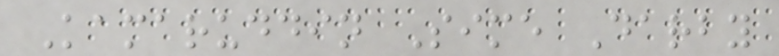Kamaruddin Sime Darby
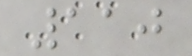110
